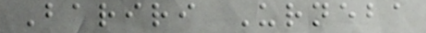Bariri Urneba
